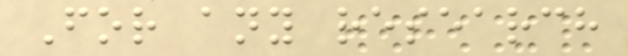For any research
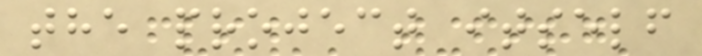the project itself
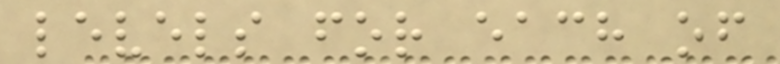levels for each of
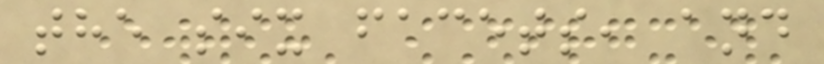the six facets, and
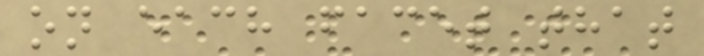on each facet that
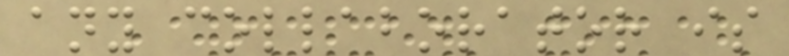any collaborator is
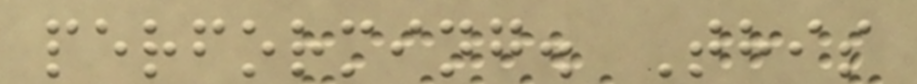performing. This
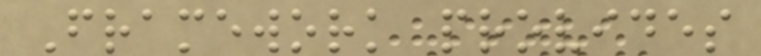Framework provides
